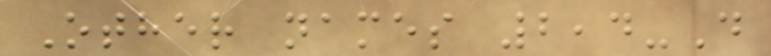Other names 2,4-D
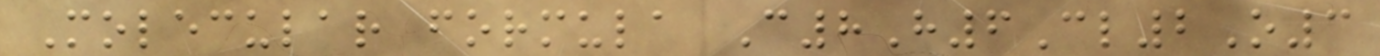Molecular formula C8H6Cl2O3
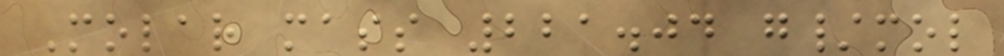Molar mass 221.04 g/mol
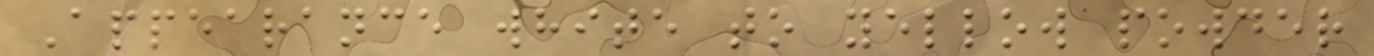Appearance white to yellow powder
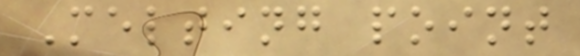Melting point
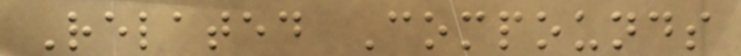Related Compounds
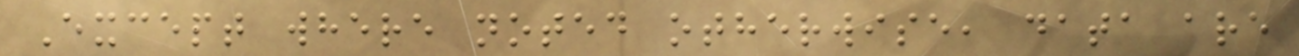Except where noted otherwise, data are
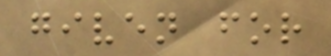given for
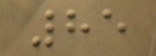85
